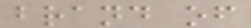brand of
